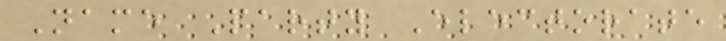Name Party Electorate
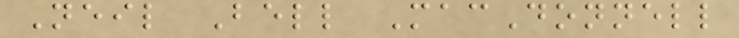Neil Bell MacDonnell
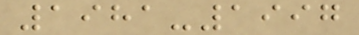1981-1997
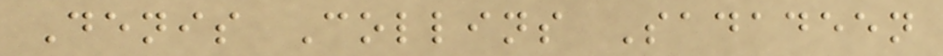Denis Collins Sadadeen
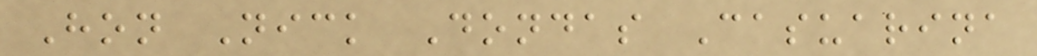Hon Nick Dondas Casuarina
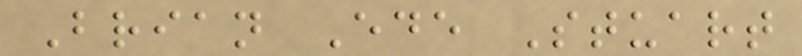Brian Ede Stuart
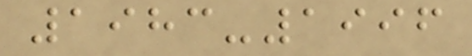1983-1996
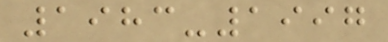1983-1997
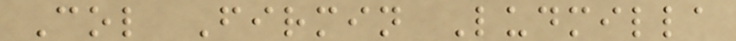Col Firmin Ludmilla
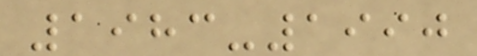1983-1990
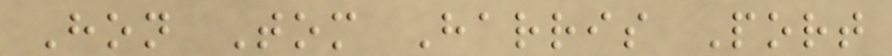Hon Tom Harris Port
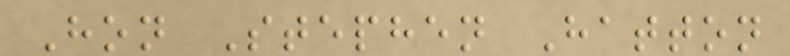Hon Stephen Hatton
